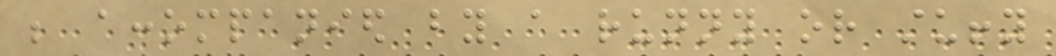be accompanied by a runny or stuffy
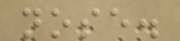nose.
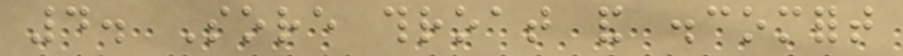4. Sore throat and discomfort
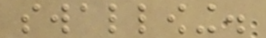swallowing.
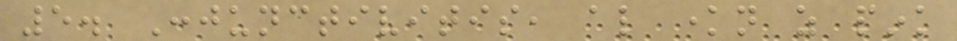5. Conjunctivitis, also known as pink
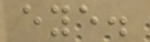eye.
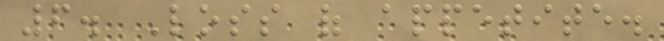6. Loss of appetite.
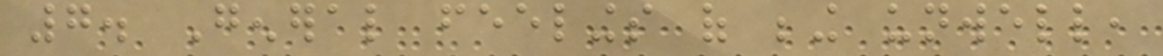7. General feelings of being unwell,
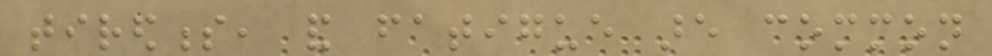tiredness, and fatigue are common
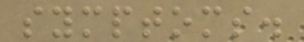symptoms.
